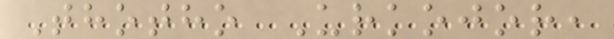Thotho Urkojor,
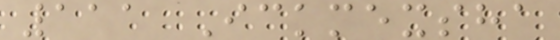111 Ickmexsha
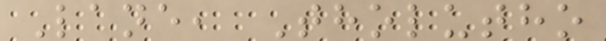Lane, Tholutho
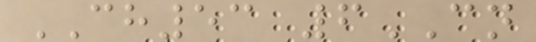CH53 6CN
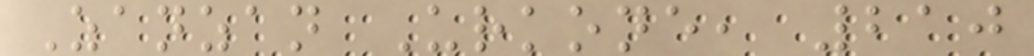Zanzan Urkone, 210
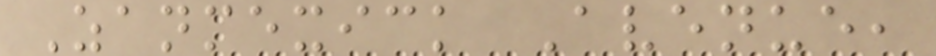Zanmexick Avenue,
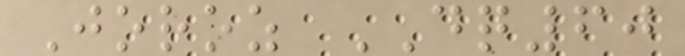Joroz DQ60
